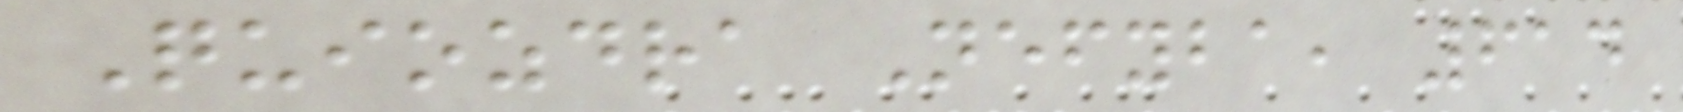Quiozdra Nefyba, 614
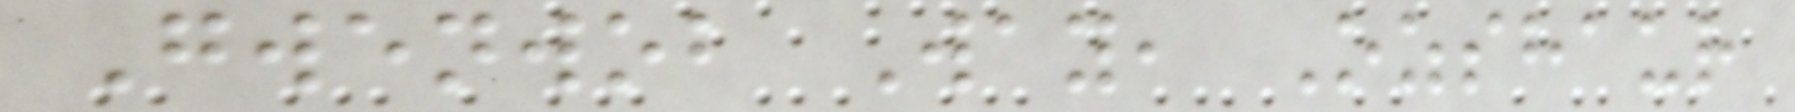Gwenwob Way, Ozshaur
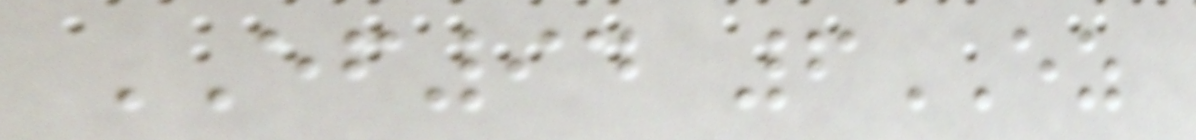EF94 6EZ
